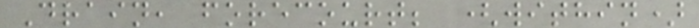Drain, forecourt; (within)
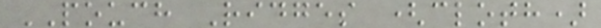POUCH Ridges (cloth)
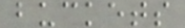buckets
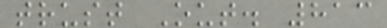trust Out. 813
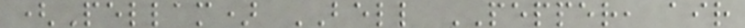(Pellam) BELL PEPPER, air
